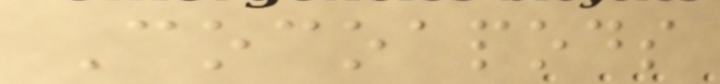Cocoapods
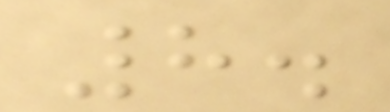8.
